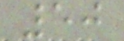50
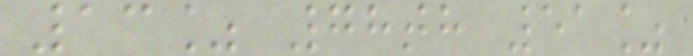13% 78th 51%
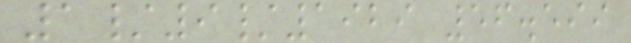1/9/1929 56.599
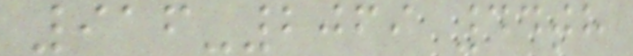916-2069 44th
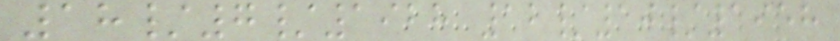18/7/1928 12/10/1958
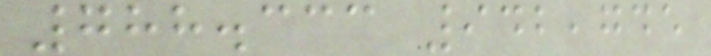788.333 942,745
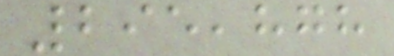295,878
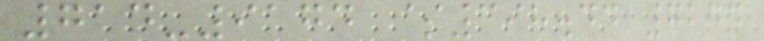714-9174 $398.44 7244
